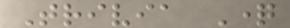Trivia Question
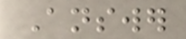Answer
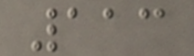113
